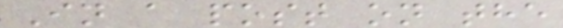In a post on the
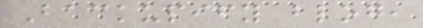Backupify blog,
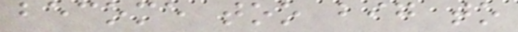become too big to
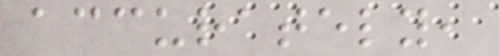accurately,
